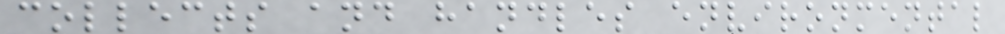collects and handles environmental
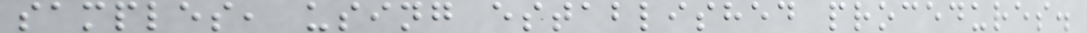samples, using established procedures.
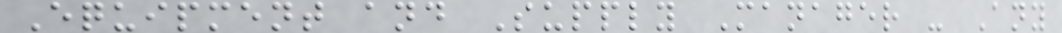Equipment and Supply Manager - Any
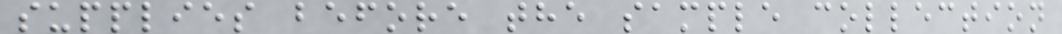supplies before the sample collection
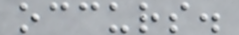occurs.
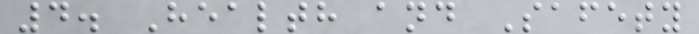4. Health and Safety
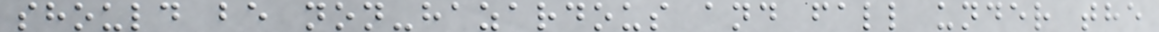should be non-hazardous and fall under the
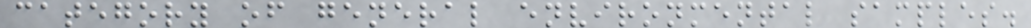category of general environmental samples.
